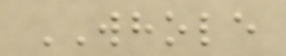WHOLE
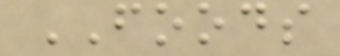FOODS
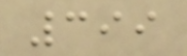399
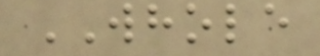WHOLE
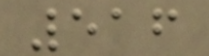516
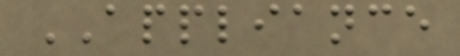APPLIANCE
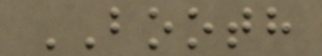BOOTH
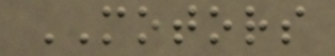MOTORS
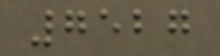7527
